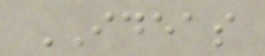IDEAS
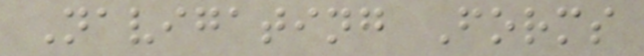Navigating Forms
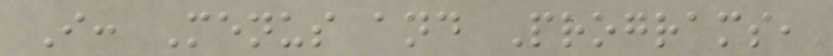I: Menus and Programs,
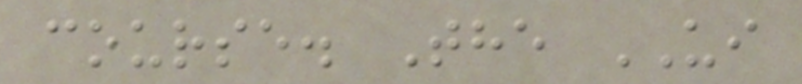course. The UI
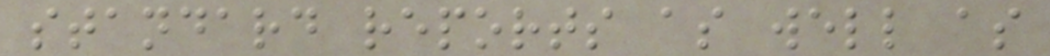standard reports as well as
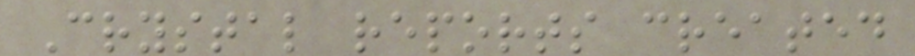Crystal reports created
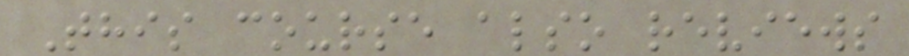This course also reviews
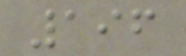196
